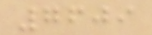7609
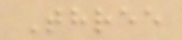Three
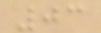03
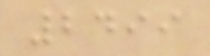2499
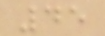45
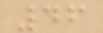46
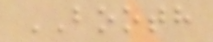BOOTH
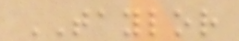TAYLOR
